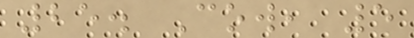25. Cow, 5
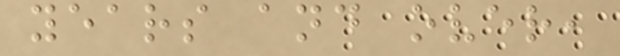years and over,
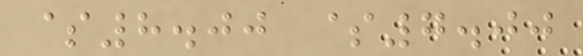$8.00 $7.00
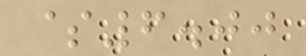$6.00
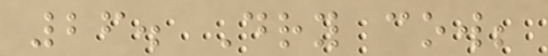26. Dry cow;
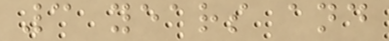3 years and
